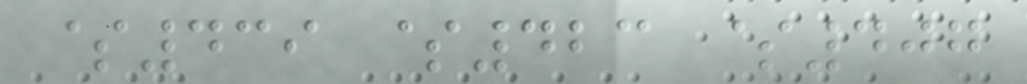$439 $423 $407
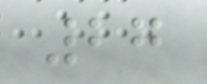27
